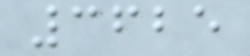3625
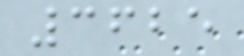3625
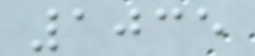1035
